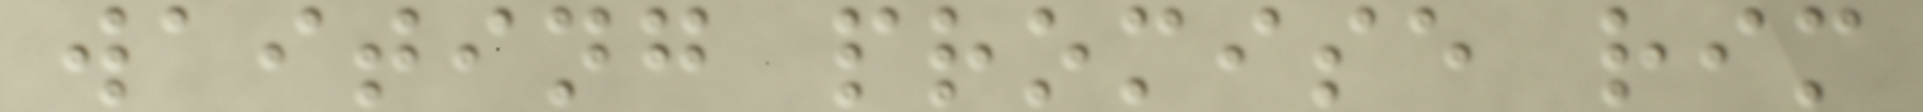waiting promise rim
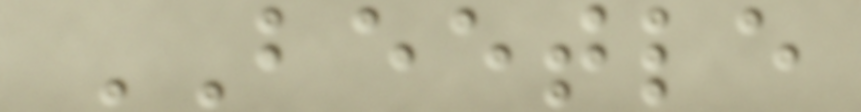BEETLE
